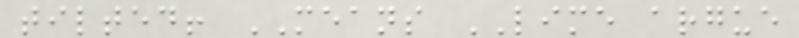tilted! MEANS LIME argue
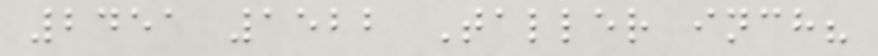2451 1522 Taller inch?
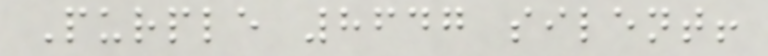Purple 8647 silent!
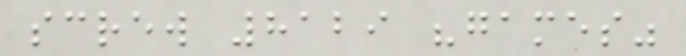screw 8129 "games"
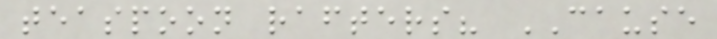teaspoon rafters? CAUSE
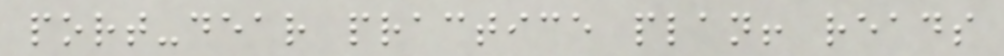port-dear practice plan! reads
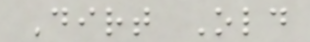Dirt Old
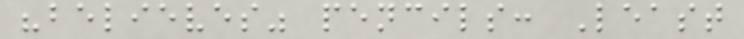"believes" pencils: Least
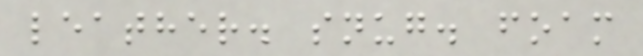leather. snug. foam
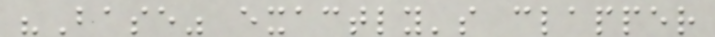"Base" exactly's clapper
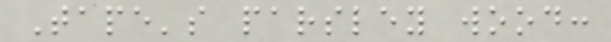Tape's parsley wood:
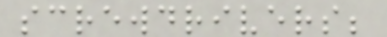screwdrivers;
